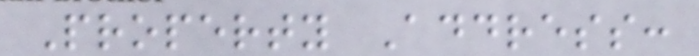Property Address:
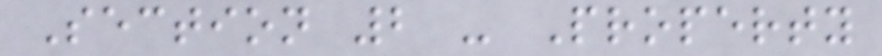Section 2 - Property
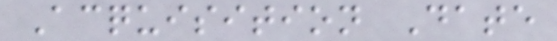Acquisition Date
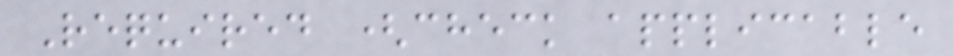Required (check applicable
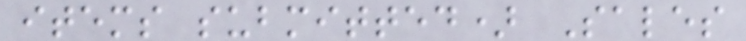items submitted) Sales
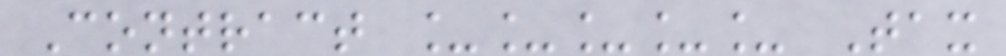Contract _____ Tax
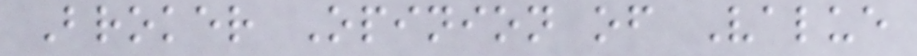Broker Opinion of Value
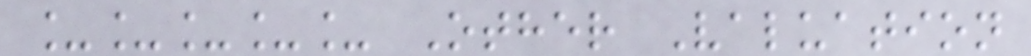_____ Other Valuation
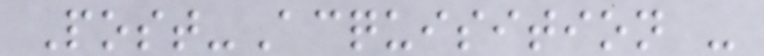Post-Acquisition -
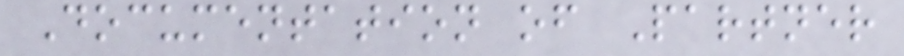Documentation of Partner
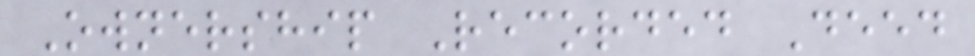Ownership Recorded Deed
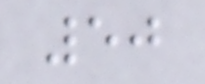50
